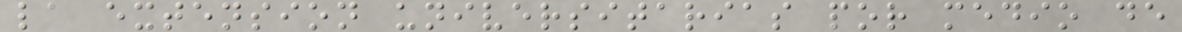la extension universitarias por medio de
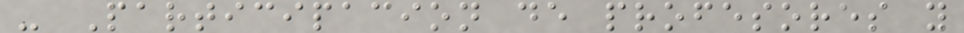- Participacion de profesores y
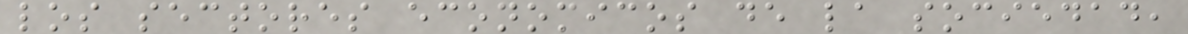los sectores economicos de la sociedad,
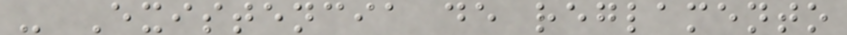- Existencia de reglamento
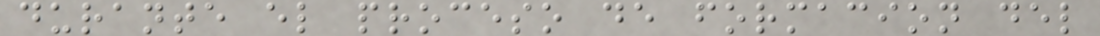durante el proceso de formacion del
